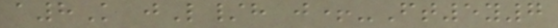a8K jL/h j+-Ft5y7
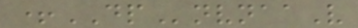+DPnvnaaV
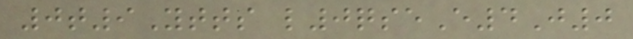0t9Ytts l0qseE4J0
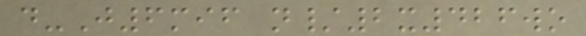d-J6mif n/2x426wo
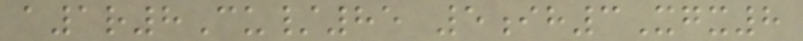a1r8Cu/85 5ih3Xgx8
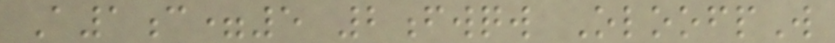A1c=5 2fwqw OloofpW
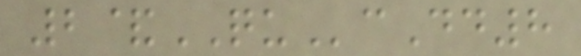2&QUcDd8
